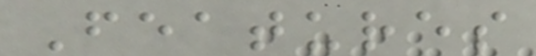Features
